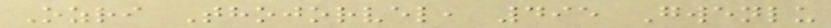Ozri Thojorvel, 495 Gwenlu
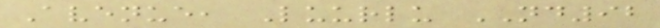Avenue, Luurlu ND92
